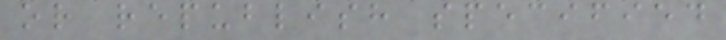or republish specified
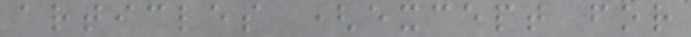articles (except for
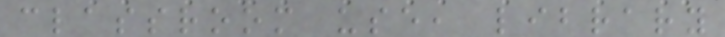classroom use, library
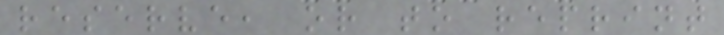reserve, or to reprint
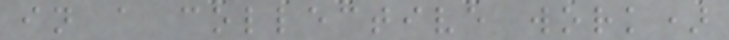in a collective work)
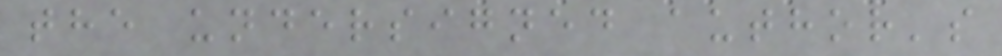the undersigned author's
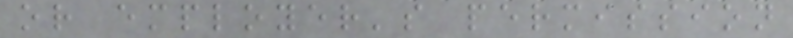or employer's permission
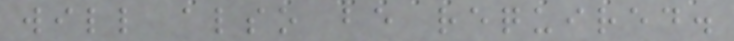will also be required.
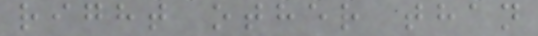right other than
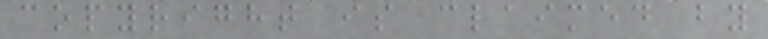copyright is claimed by
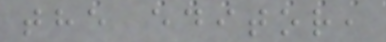the editor,
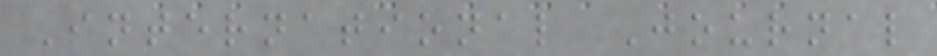International Journal
